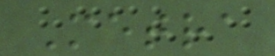Metra
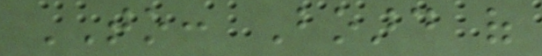TO: Board of
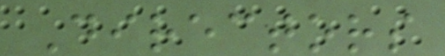Directors
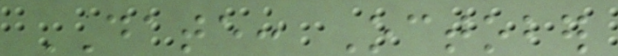DATE: October
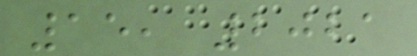15, 2021
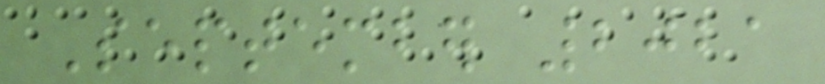September 2021
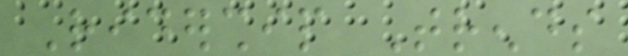Ridership Trends
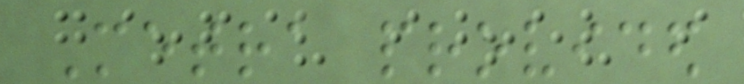Metra provided
